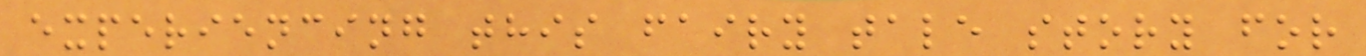experiencing this fairy tale story for
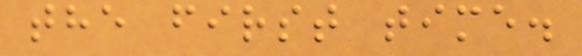the first time.
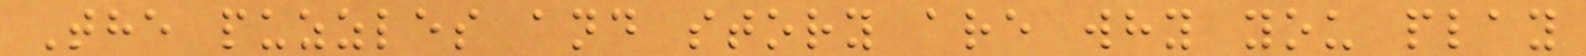The puzzles and story are why you play
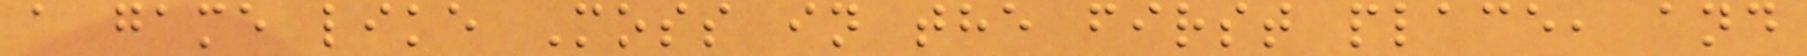a game like Moss in the first place, and
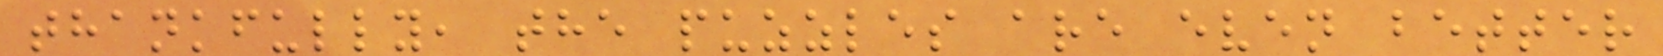thankfully, the puzzles are even better
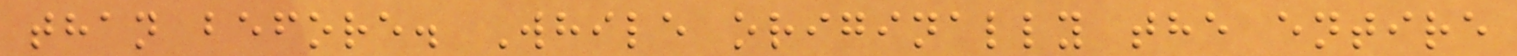than before. While originally the entire
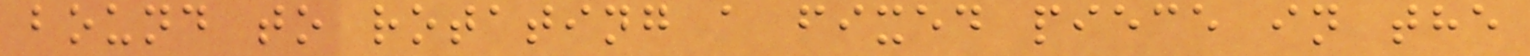bound to rotating a fixed piece in the
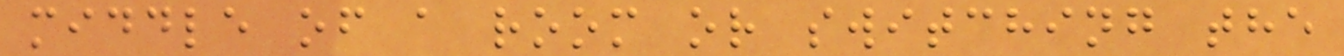middle of a room or switching the
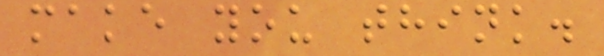make you think.
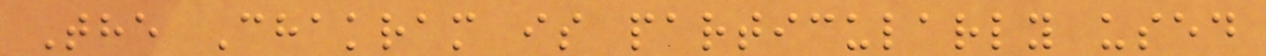The Chakram is particularly used
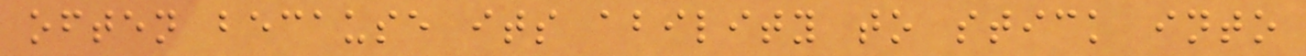often because its ability to stick into
